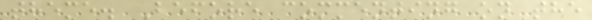theme. Before commenting on the
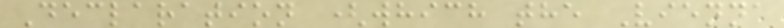Declaration (which the Vienna
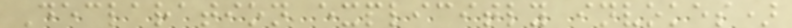Declaration explicitly invokes)
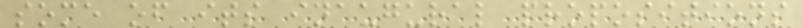some of its inaugural propositions
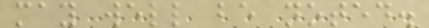may well be noted.
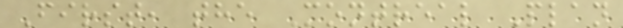First, the Montreal Plan
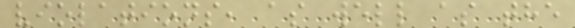violations, as well as the
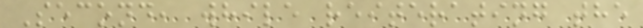Second, while reiterating the
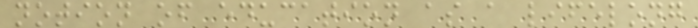notion of education as a lifelong
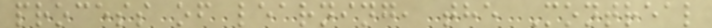process of learning, the Montreal
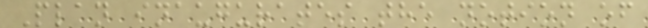Plan inaugurates the notion of
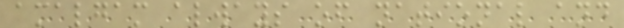amalgam always of national and
